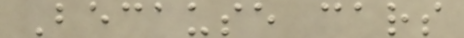Because cars
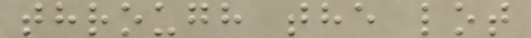through the lot
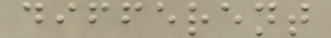different
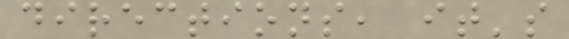directions, it's
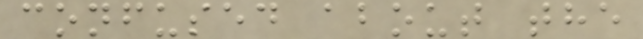confused about the
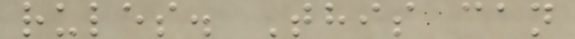rules. This can
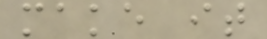make it
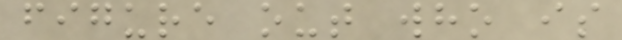figure out who is
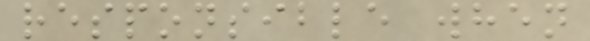responsible when
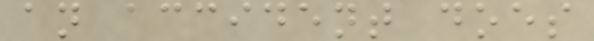an accident does
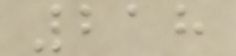218
